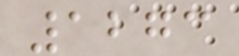1273
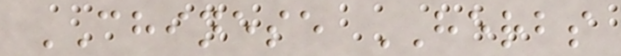CHINESE HERBS
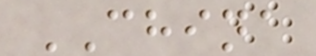CHINA
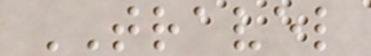TRAVEL
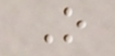O
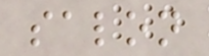salon
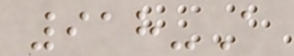918-A
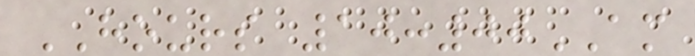HOURS 10:00AM
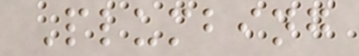Plumbing
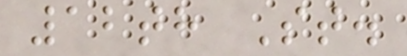12th St.
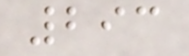293
